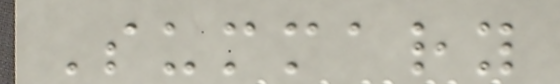Summary
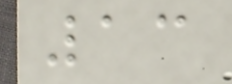13
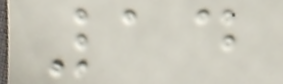14
